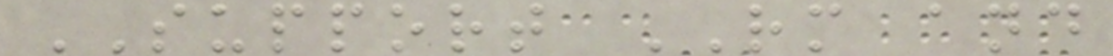SUPPORT RM and
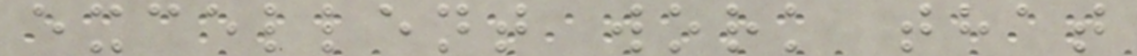excellent work that
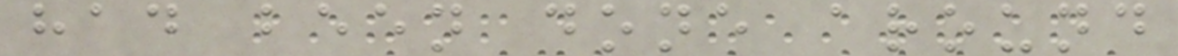had been done around
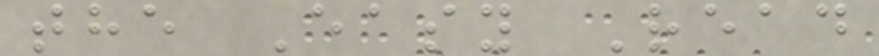the Easy Read
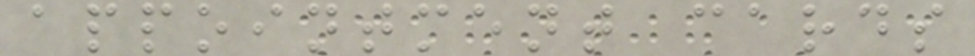appointment cards
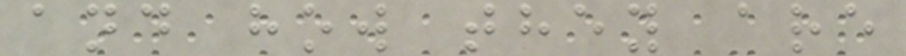and how they are
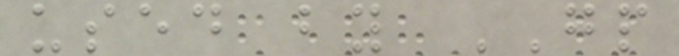used by GP
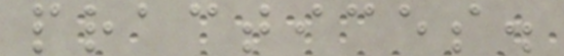practices.
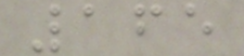165
